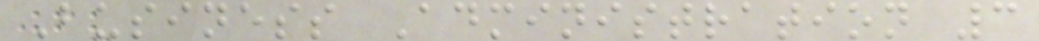Business Administration 3
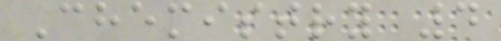Chemistry 4
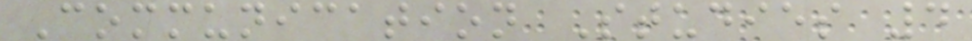Communication Studies 4
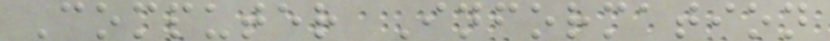Computer Information
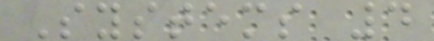Systems 4
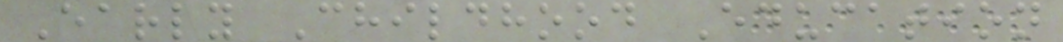Early Childhood Education
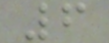6
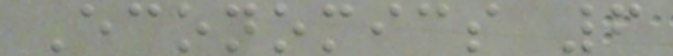Economics 6
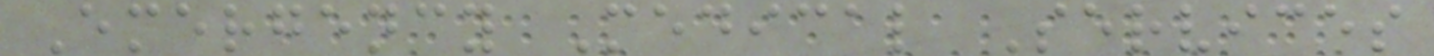Emergency Medical Services
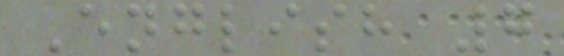English 7
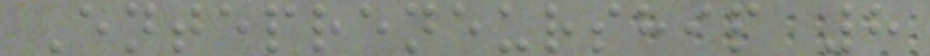Entepreneurship 8
